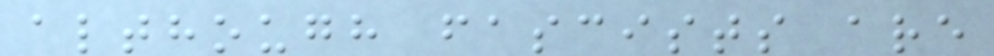although fascists are
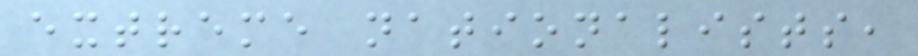extreme nationalists,
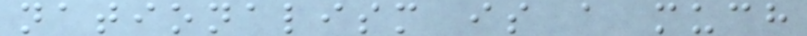nationalism is a much
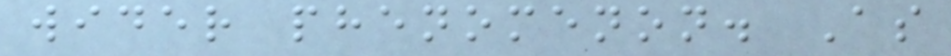wider phenomenon. As
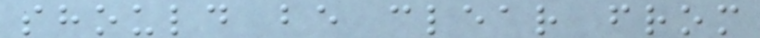should be clear from
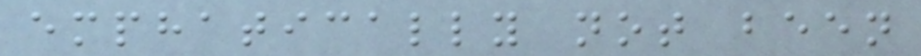emphatically not been
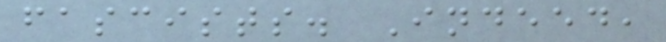fascists. Indeed,
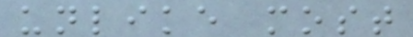unlike most
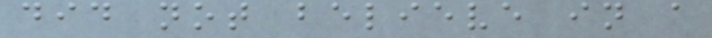did not believe in a
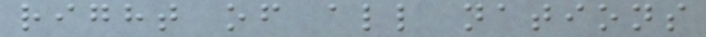right of all nations
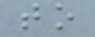to
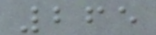265
